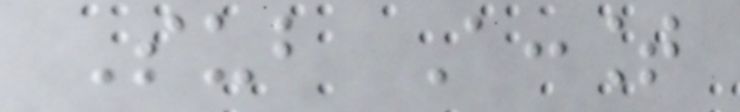Sub Account
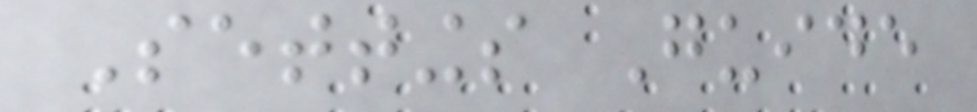Settings Guide
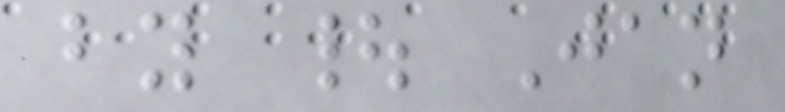by | Jan
